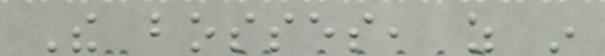The bosses, as in
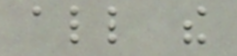all the
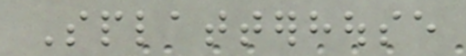Splatterhouse
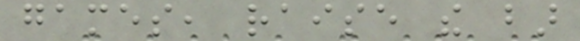games, raise the bar
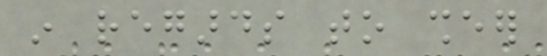in regards to sheer
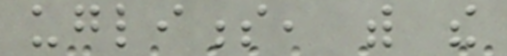ugliness, with the
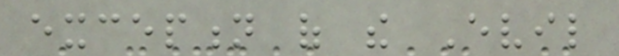exception of the Evil
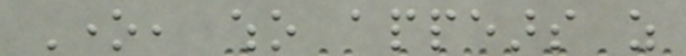One, who appears as
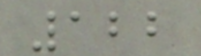122
